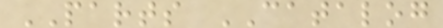PARTS CATALOG
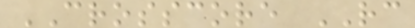CROSSCORE RC
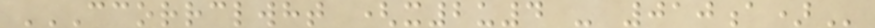CCORRCLWHT (X2U4 - 010A)
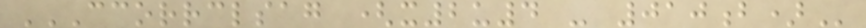CCORRCLSAG (X2U4 - 010B)
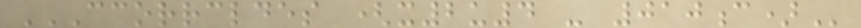CCORRCLDES (X2U4 - 010C)
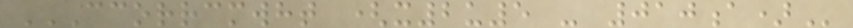CCORRCMWHT (X2U5 - 010A)
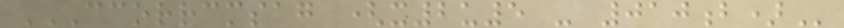CCORRCMSAG (X2U5 - 010B)
